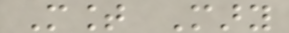Mount Mary
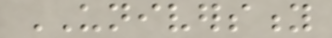UNIVERSITY
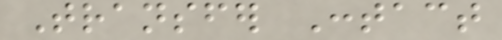Transfer Contact
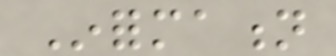Information
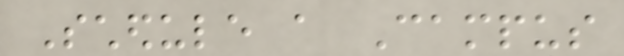Schedule a Campus
